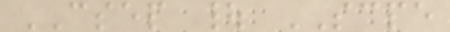CSEP | SCPE
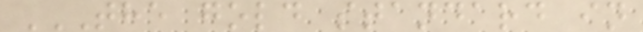THE GOLD STANDARD IN
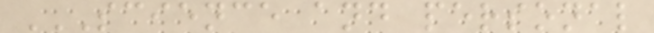SCIENCE AND PERSONAL
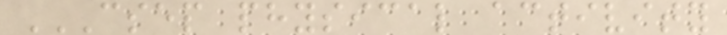CSEP PHYSICAL ACTIVITY
